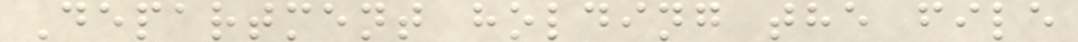Department holding the file
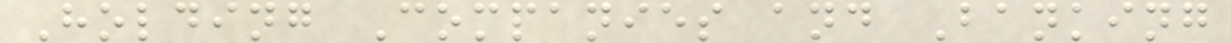Holding Companies and Banking
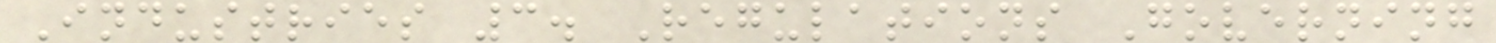Industries 3. Regulations Governing
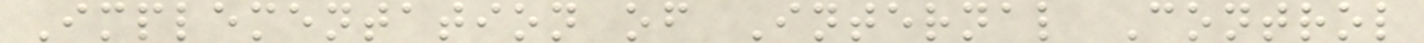Implementation of Internal Control
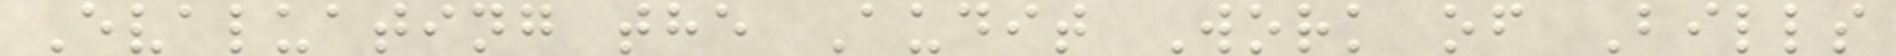Evaluating the Audit Work of Bills
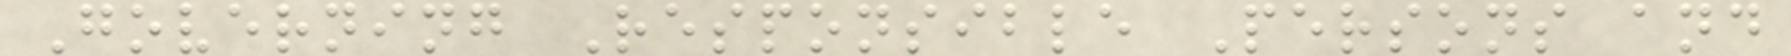Governing Responsible Persons and
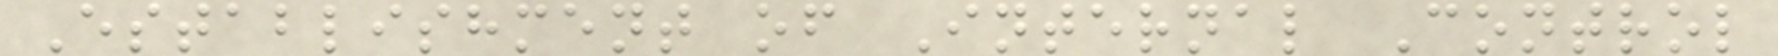Establishment of Internal Control
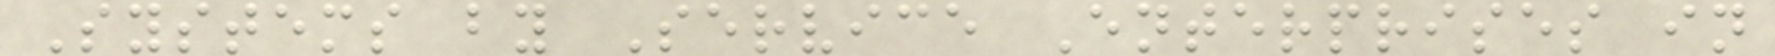Systems by Service Enterprises in
